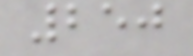250
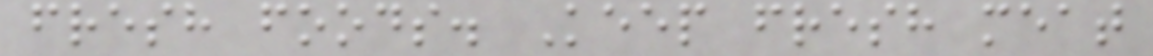fresh foods. Keep fresh meat
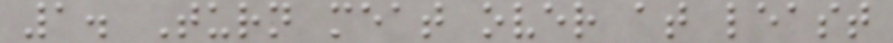1. Turn meat over at least
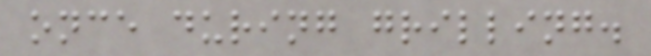once during grilling.
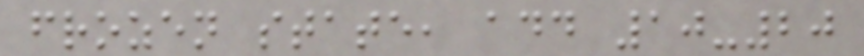frozen state, add 10-20
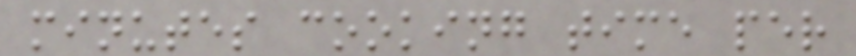minutes cooking time per
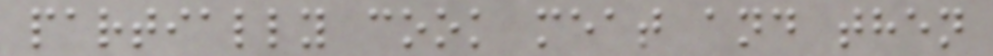partially cook meat and then
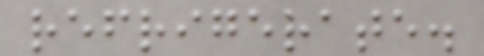refrigerate.
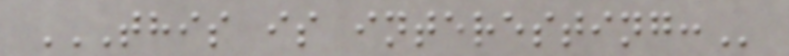THIS IS INTERESTING:
